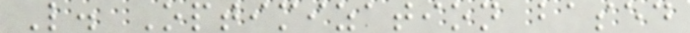L. Optimization based
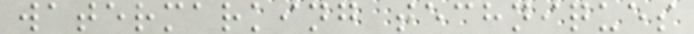watermarking techniques
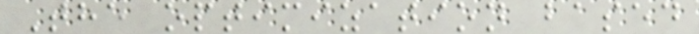The optimization based
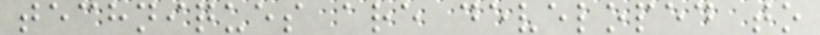techniques are developed to
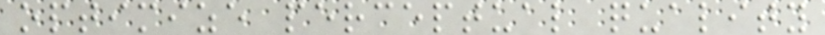optimize perceptual quality
